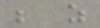be as
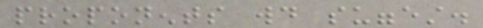proponents would suggest.
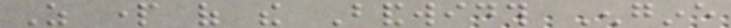As part of the Bandwidth Engine
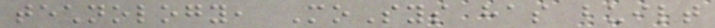technology, MoSys has built
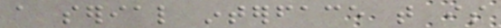a serial interface that is
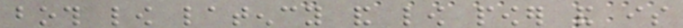both low latency and low power and is
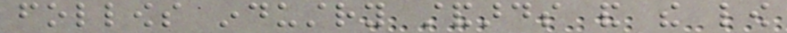follows industry standards and the low
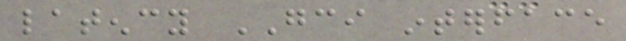latency GCI interface
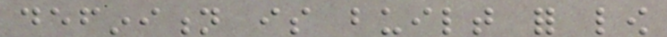definition is built for low
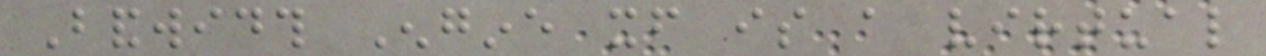Bandwidth Engine itself is a virtual
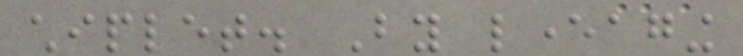chiplet. By leveraging
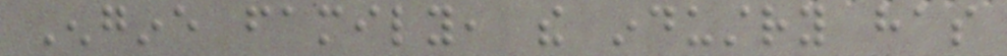Engine family, the industry has
